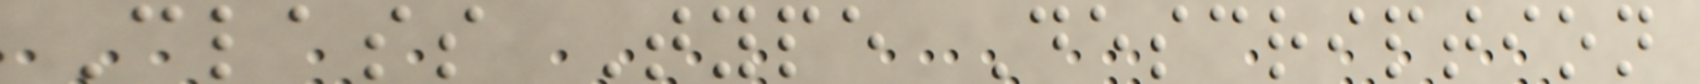Class Type Description
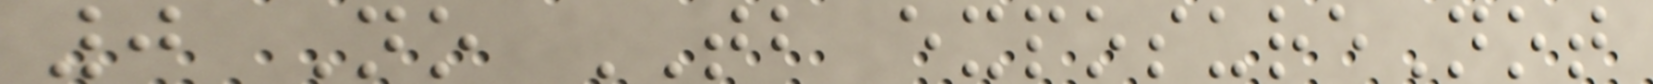0 No TB exposureNot
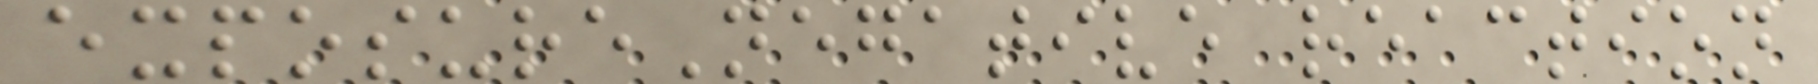exposureNegative reaction
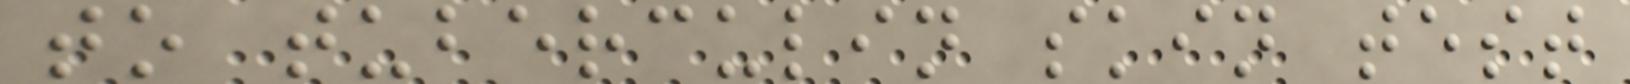to tuberculin skin test
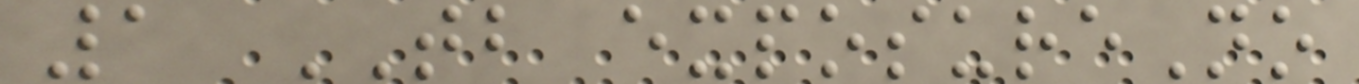1 TB exposureNo
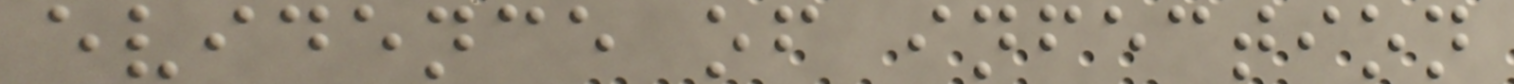evidence of infection
